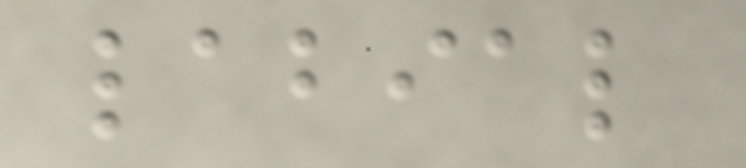labial
